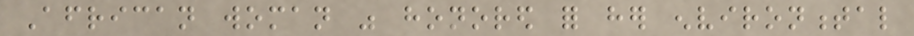African woman was honored for her environmental
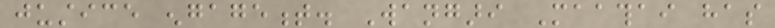justice engagement. Wangari Maathai has
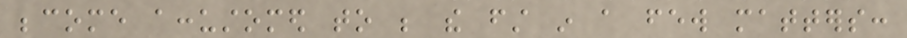become accustomed to be the first in a few matters:
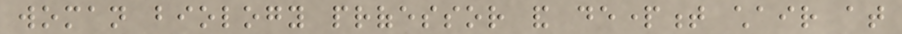woman biology professor and department chair at
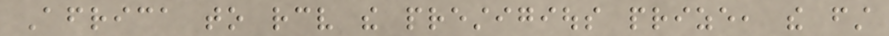Africa to receive the prestigious prize, the first
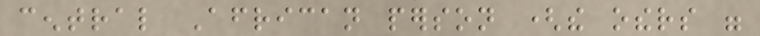central African person (the others were
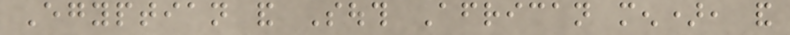Egyptian and South African men), and
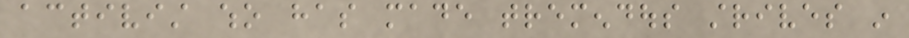activist who has made tremendous strives in
